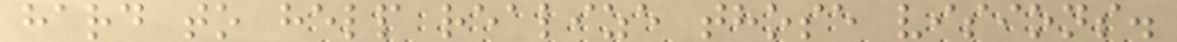hard to help realize those visions.
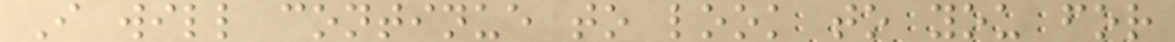I will continue to look to you for
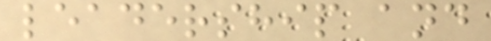leadership and
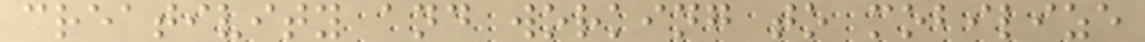creativity and working to mobilize
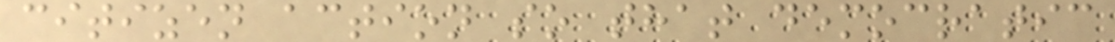citizen action so that democratic
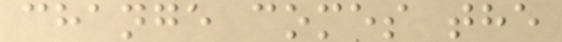change comes the
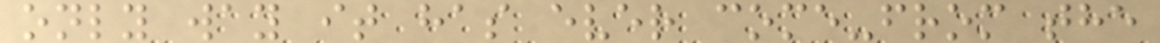only way it has ever come-from the
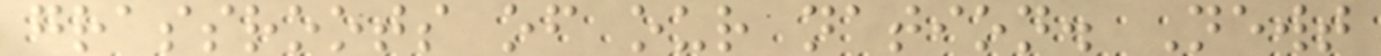grassroots of our nation. Newt
